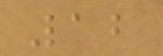12
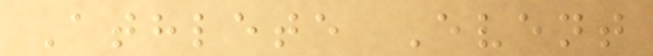Athlete Event
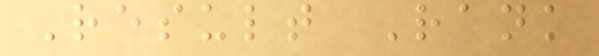Result Rank
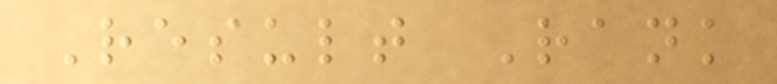Result Rank
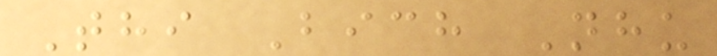Thi Bich Nhu
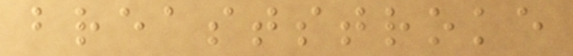breaststroke
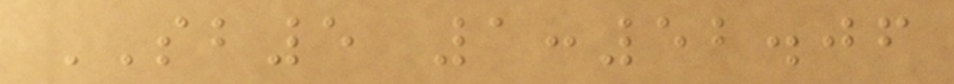SB5 1:52.06
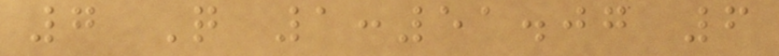7 Q 1:51.07 6
